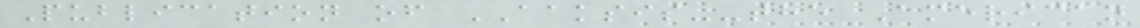Publication of AAKSIS--the American
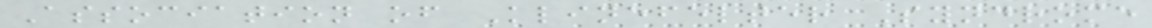Association of Klinefelter Syndrome
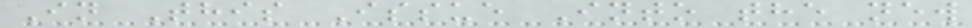In This Issue Into the new
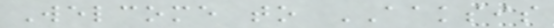Welcome to AAKSIS
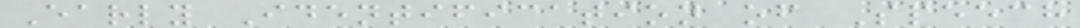Early Identification of Speech
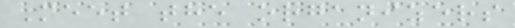Meet the organizers
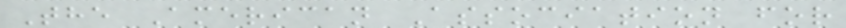The American Association for
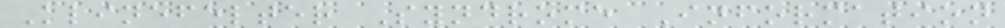Klinefelter Syndrome Information
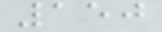150
